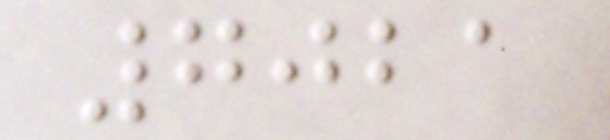7021
